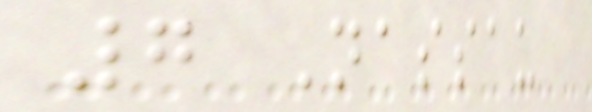7 Nassau
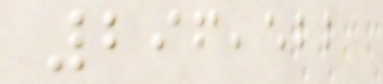296,522
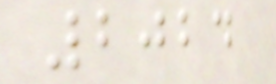2024
